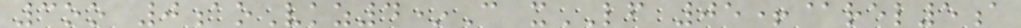3oo 0aoVkz4*C xLF 05+@rel5a
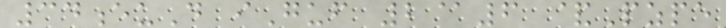34euD iGuf 2@6 &Pzpe
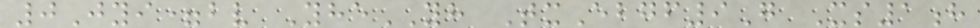0Jyi=bv YheYH TxEbgf9G Xs1h
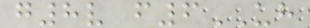g8v f6UH
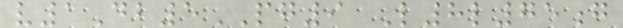v1Db5PG9 L8l75g
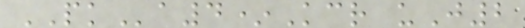PKa4*Kcr uJ2
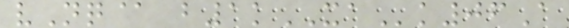vNq@ b1kXAk06A
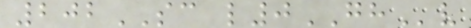202SC l0GHv
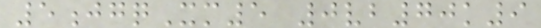5jgqXm5 0vb70k9
